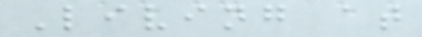Living at
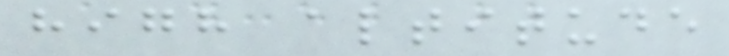high altitude
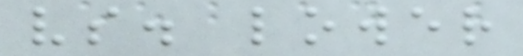vs. lower
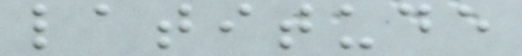latitude
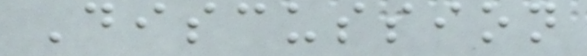Discussion
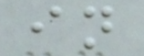in
